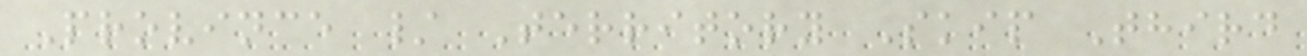Province / Territory Skip Third
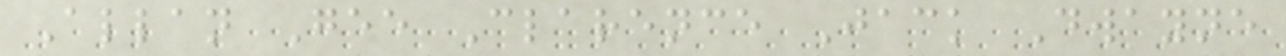Allan Gee Clarence Jack Dwayne
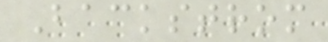Backstrom
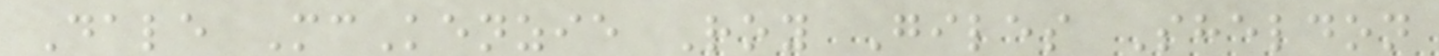Dale McKenzie Roy Giles Sheldon
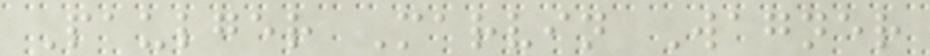Paulger Marvin Wagner
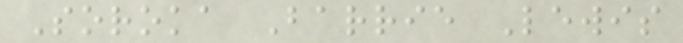Soroka Barrie Lewis
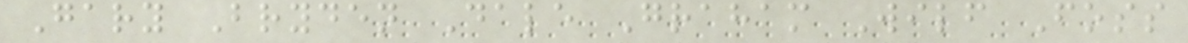Gary Bryden Dale Graham Wilf Foss
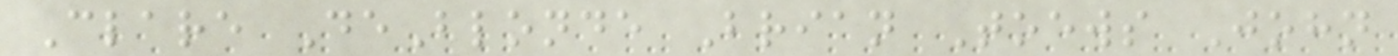Clare DeBlonde Brian Toews John
